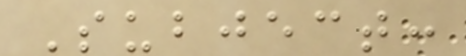Subject:
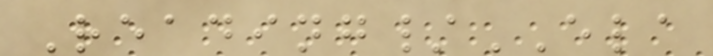Reading/ELA
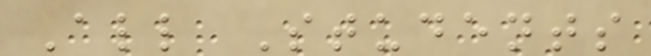All Students
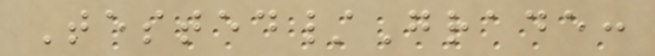Tested/Grade:
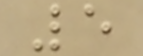5
